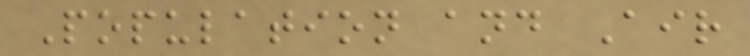Population and Air
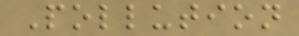Pollution
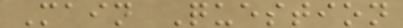Main Question
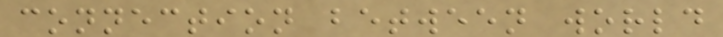connection between world
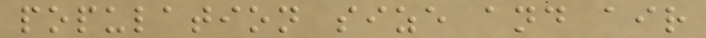population size and air
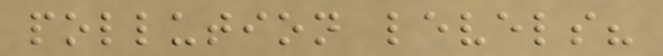pollution levels?
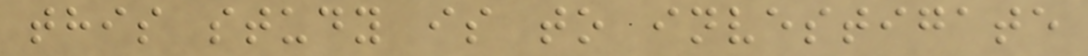this study is to investigate
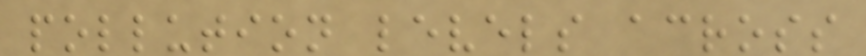pollution levels across
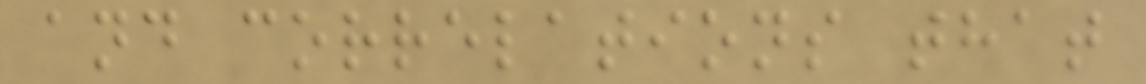and correlations that
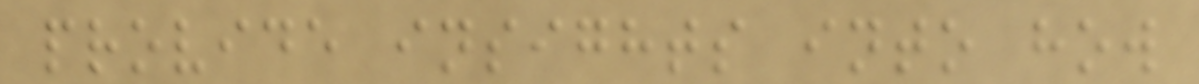provide insights into how
